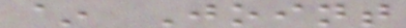~ Joint
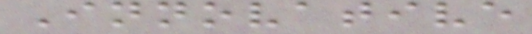Innovative
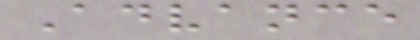Advance
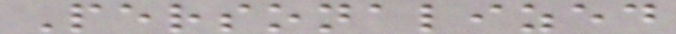Personalized
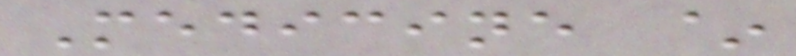Medicine ~
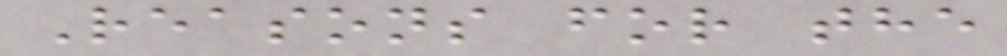Reasons for the
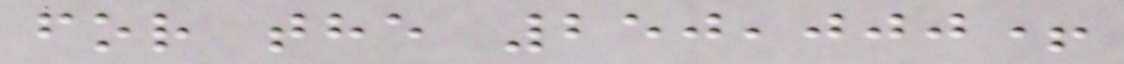for the 250,000+
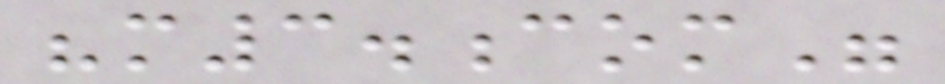"m3.com"
